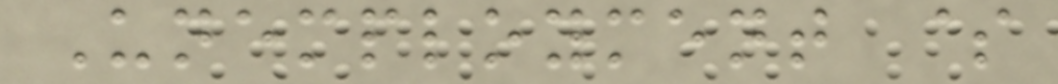Unemployment $
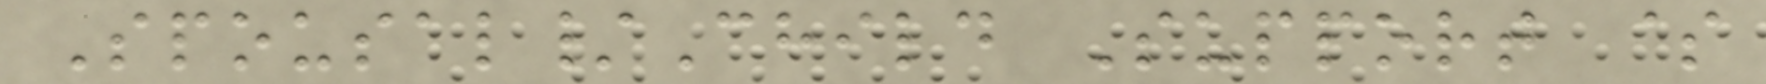Spousal/Child Support $
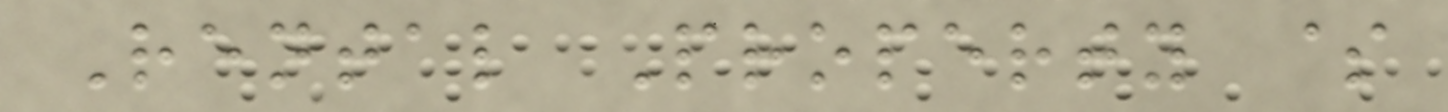Rental Property $
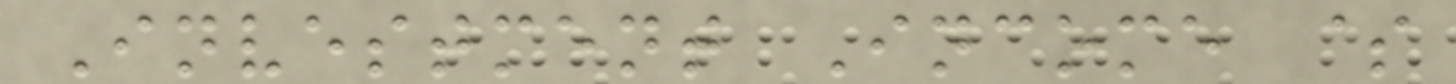Investment Income $
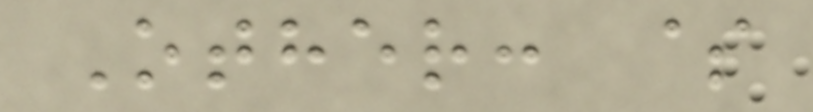Other: $
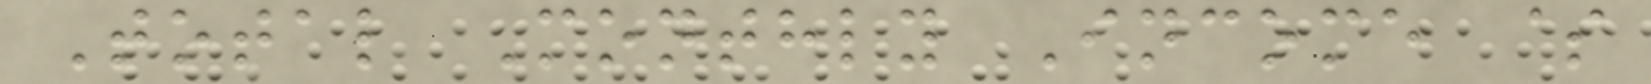Total Monthly Income $
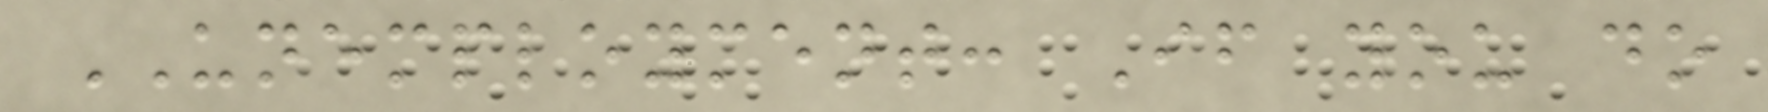UNEMPLOYMENT: If you do
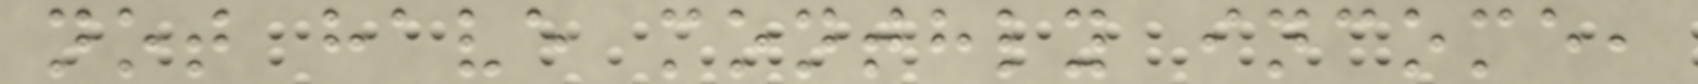not have monthly income,
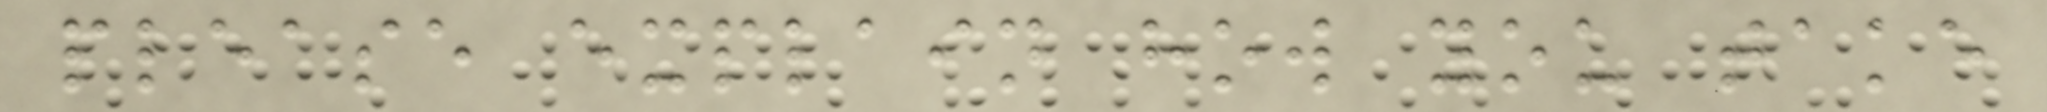please explain how you take
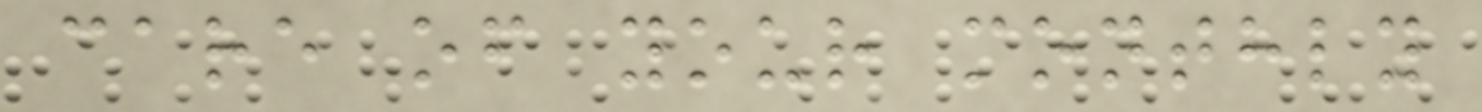care of your monthly
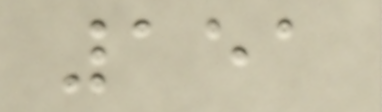151
